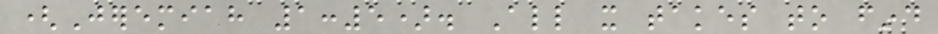(Jeremiah 1:5). All it takes to find
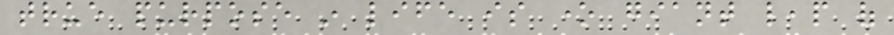true purpose in life is one giant leap of
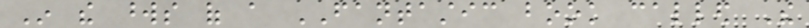In the words of a FANTASTIC book called The
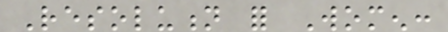Resolution for Women:
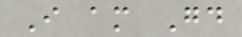I am Good
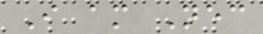I am Necessary
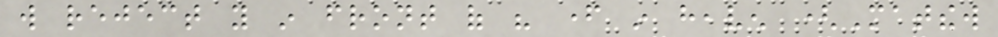will reject you in front of his father in heaven (Matthew
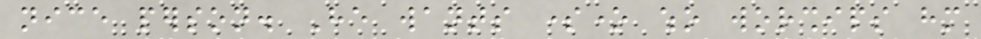nice person. He wants someone who worships him
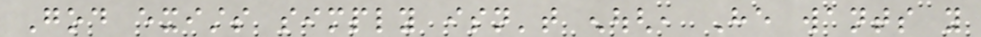God exists simply isn't enough, He wants you
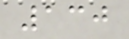130
